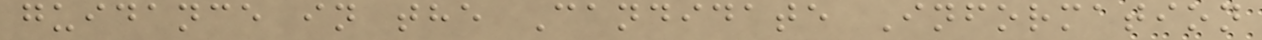guidance in the Candidate Information
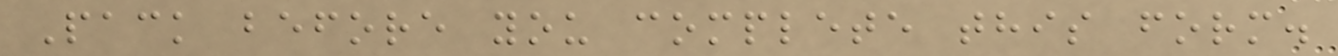Pack before you complete this form.
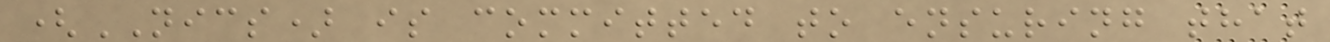(NICS) is committed to ensuring that
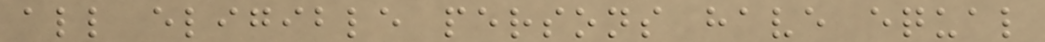all eligible persons have equal
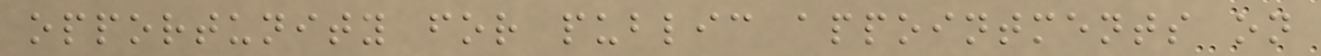opportunity for public appointments on
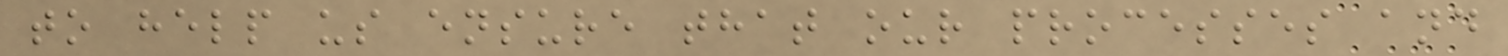to help us ensure that our processes and
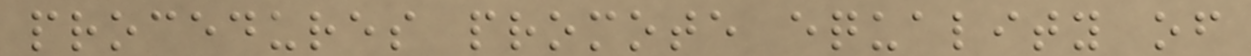procedures promote equality of
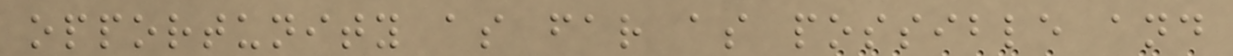opportunity as far as possible and
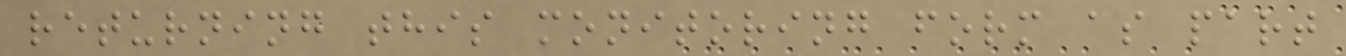returning this monitoring form as part
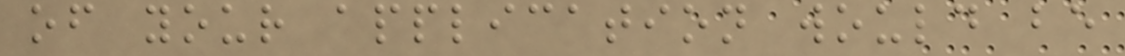of your application would be
